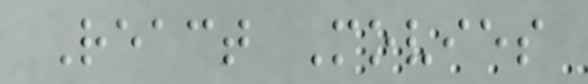React Movies
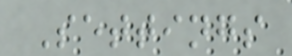Settings
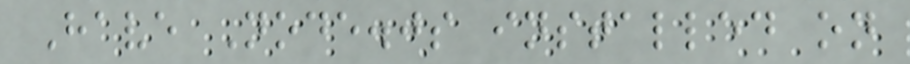Have Node.js installed on
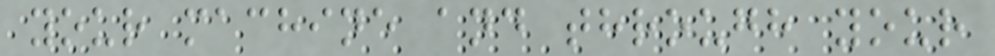your machine and through your
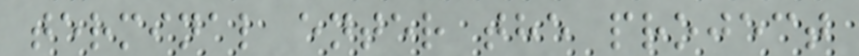terminal enter the project
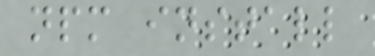npm install
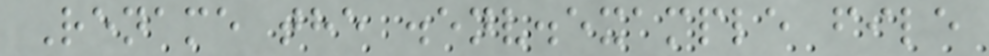Rename the .env.example file
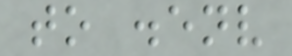to .env
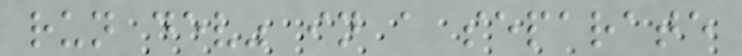run dev" in a separate
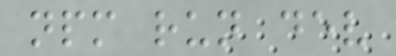npm run dev
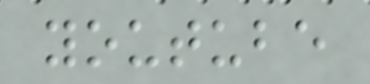youtube
